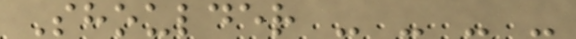Shoulder - - - -
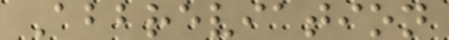Abbreviation
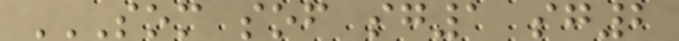SOM SOF SG1 SG2
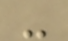-
